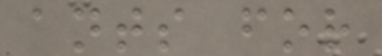ants for
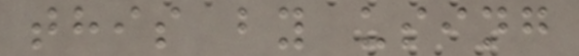this by using
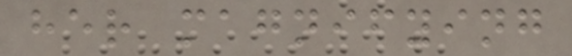her magnifying
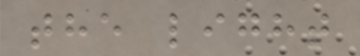the light
